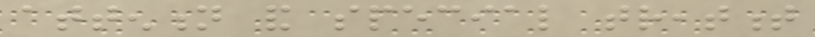attention and special treatment
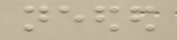needed
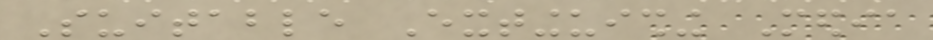Suitable Extinguishing Media
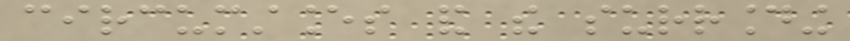circumstances and the surrounding
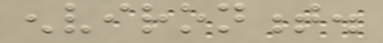environment.
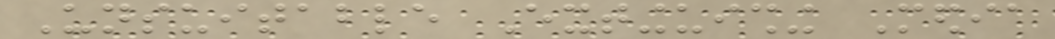Unsuitable Extinguishing Media
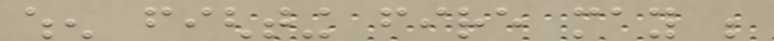when fighting fire may be
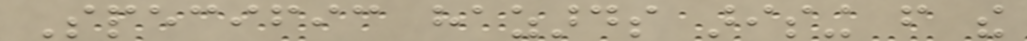Specific hazards arising from the
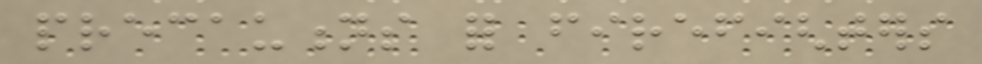precautions for firefighters
